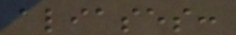aliases:
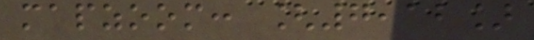mapzoom: [7,12]
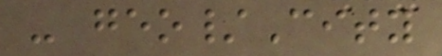- geo/City
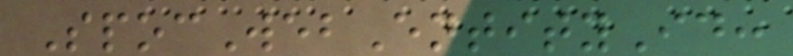SpocWebEntityId:
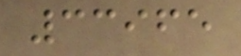33965
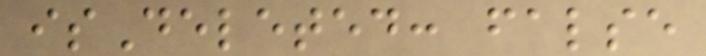isDeleted: false
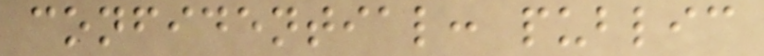confidential: public
